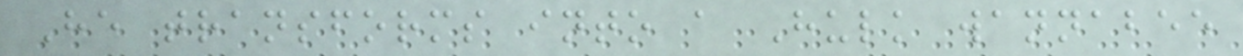He transforms into a Hulk wannabee
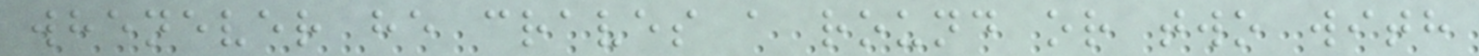whenever he craves a round or two with
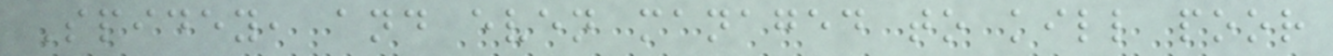Spidey, and even managed to kill poor
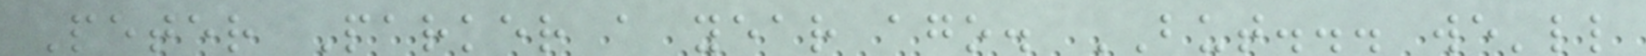Peter Parker a year ago. BUT... we'll
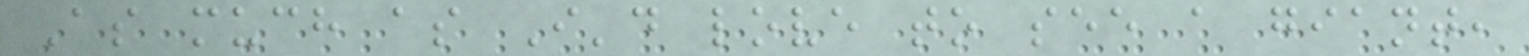As much as I'd love to see a giant,
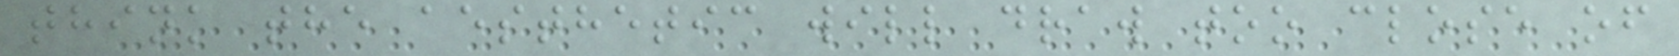think the aesthetic will draw too close of
